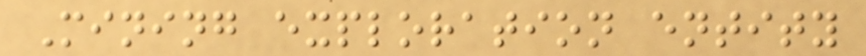Mining exploration entity
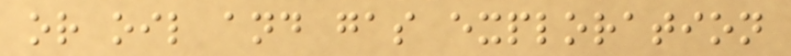or oil and gas exploration
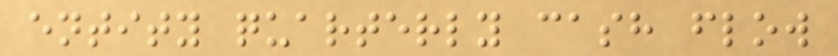entity quarterly cash flow
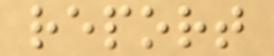report
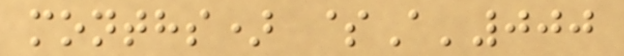months) $A'000
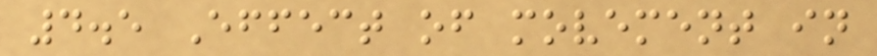4.5 Effect of movement in
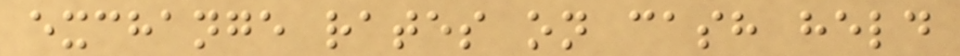exchange rates on cash held
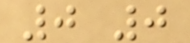0 0
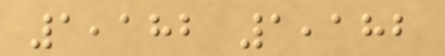1,182 1,182
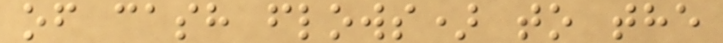of cash flows) to the
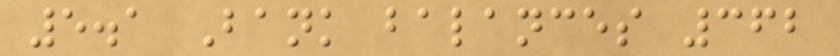5.1 Bank balances 362
